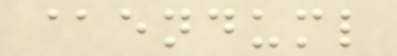@enduml
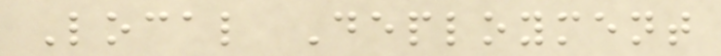Local Deployment
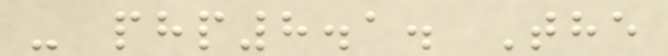- php8.1. The
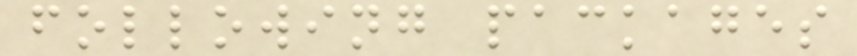following packages
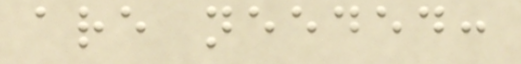are needed:
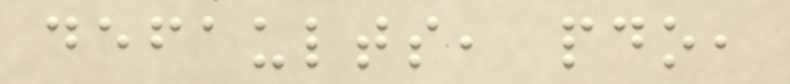defaults, pdo,
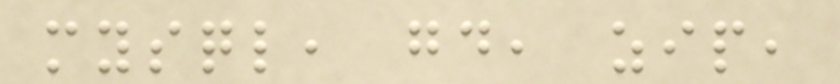mysql, gd, zip,
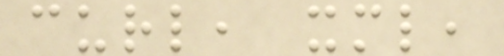curl, xml,
